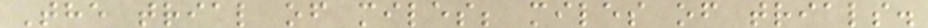The trial of miles; miles of trials.
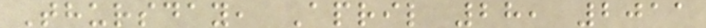Thursday, April 28, 2011
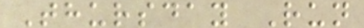Thursday Run
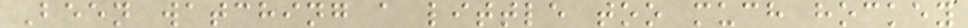Been watching a little too much hockey
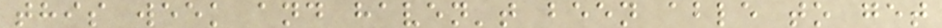this week and haven't been able to get
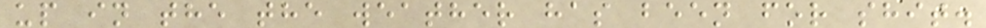up in the the weather has been for shit.
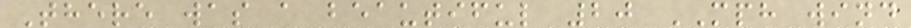There was a beautiful 20 MPH wind
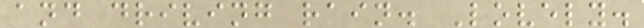and driving rain. Lovely.
